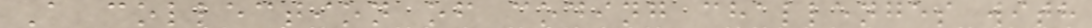A collection of coding challenges with
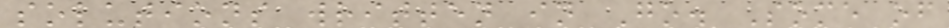solutions written in Go. Some of
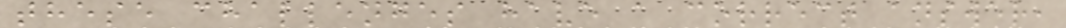these challenges have a correct answer,
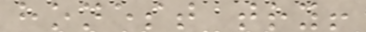honest try!
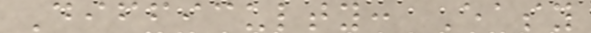Difficulty: Easy
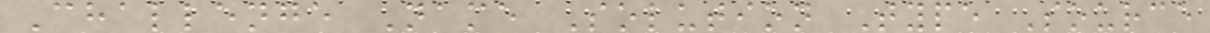Challenge Name Solution Type Source
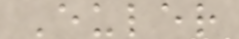Euler
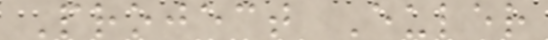Project Euler
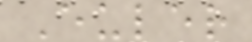Euler
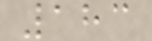183
